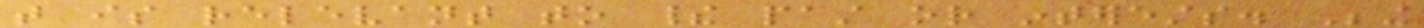that is relevant to their past or interests. Being
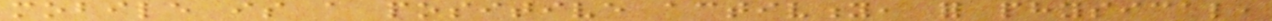mobile is a positive activity, for physical,
